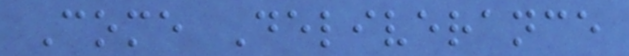Come Deliverance
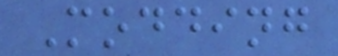Modding
